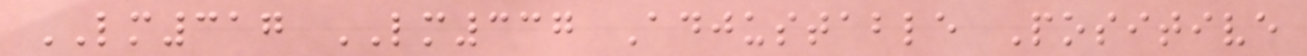LM317 LM337 Adjustable Positive
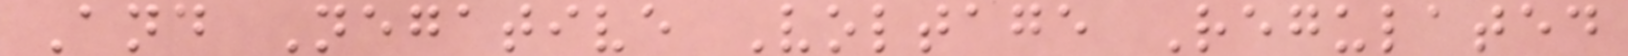And Negative Voltage Regulated
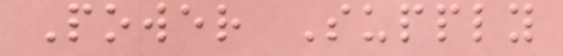Power Supply
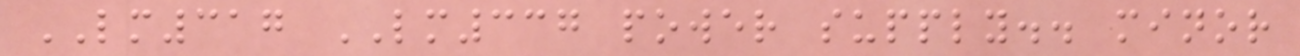LM317 LM337 power supply.. minor
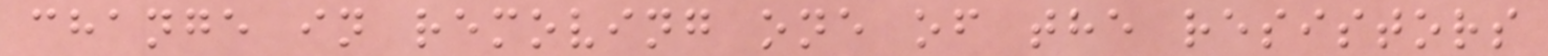change in removing one of the resistors
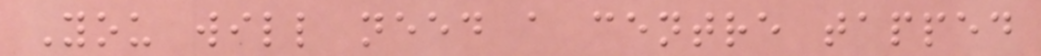You will need a centre tapped
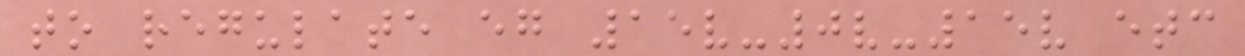to regulate eg 15v-0v-15v etc
